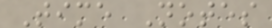Time Notes
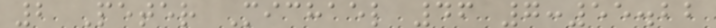2 Peter Michael 46 7:55.22
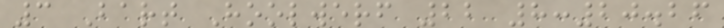3 Bart Hoolwerf 22 8:20.26
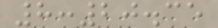8:20.35
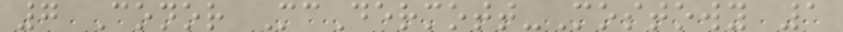7 Conor McDermott-Mostowy 1
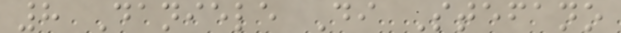8 Daniele Di Stefano
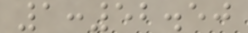1:52.50
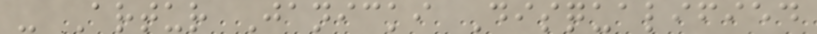- Artur Janicki Disqualified
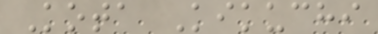Kota Kikuchi
